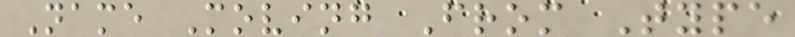Name Moving From Type
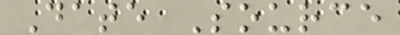Date Source
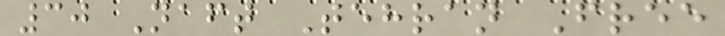30 Naft Tehran Free
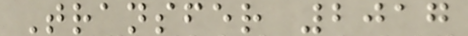Transfer 2017
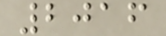2016
